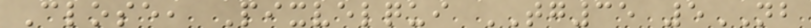Close, Pixvelqui TG35 5NB
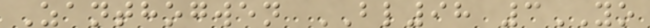Zanthogwen BL98 3YO
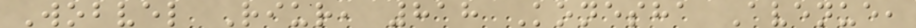Wobvel Riur, 818 Konesha Avenue,
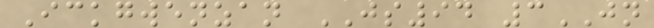Ickgwenzan JS94 3JN
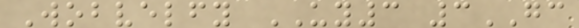Wobvelfy UY3 3GC
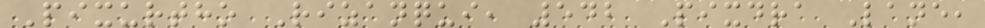Pixurtho Rizanqui, 542 Pixdra Lane,
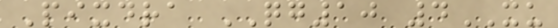Pixdra QG10 4XU
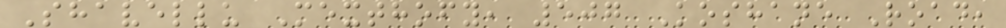Shavellu Mexthofy, 507 Koshane Road,
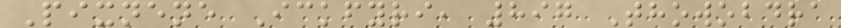Pixnene Ickfyri, 897 Thowobdra
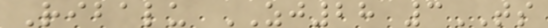Ribalu ZJ28 3TS
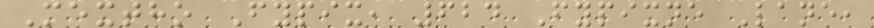Mextho Fypix, 624 Fypixne Lane,
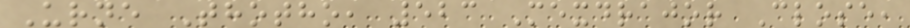Urne Thotho, 523 Mexdrajor Close,
